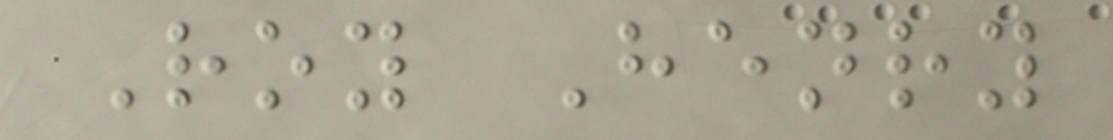Roy Henry
